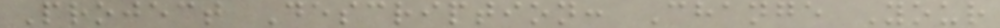Project Description: Change Your
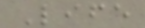Life
